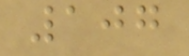107
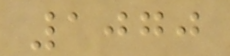1070
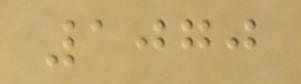1070
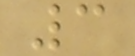3
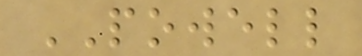POWELL
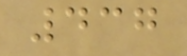437
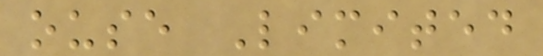ouse Limited
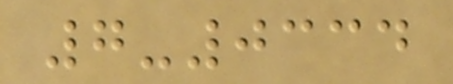7-0334
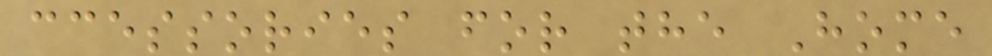ccessories for the Home
